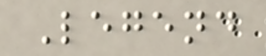Legend
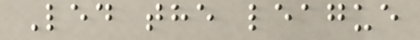Led the league
